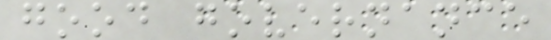good governance
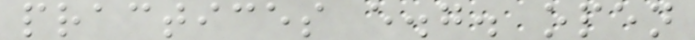practices e.g. open
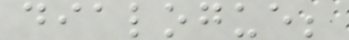dialogue;
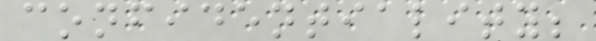confidentiality;
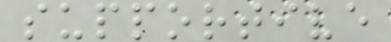supportive
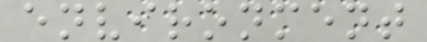environment
